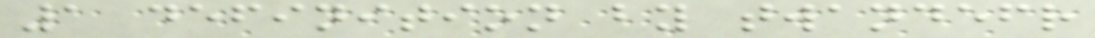1 definition by twandefr
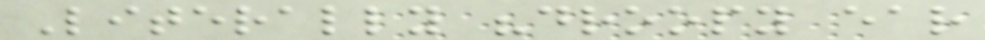Literally "droopy ear
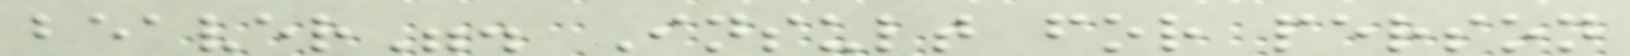beaver". Insult for person
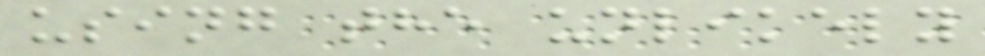using the unlikely
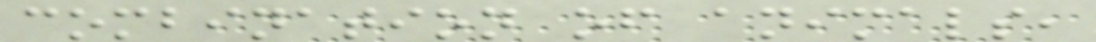combination of animals,
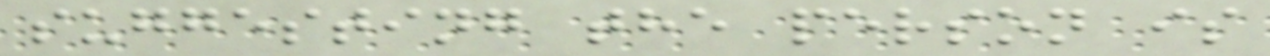suggesting the person is
